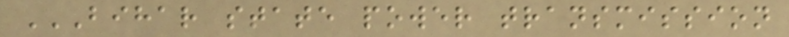BIHAR STATE POWER TRANSMISSION
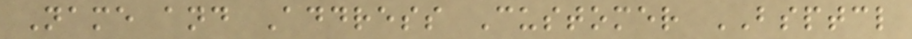Name and Address Customer BSPTCL
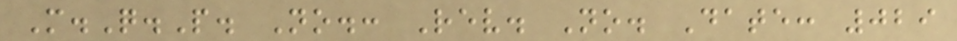M.Q.P. No.: Rev. No. Date: 029
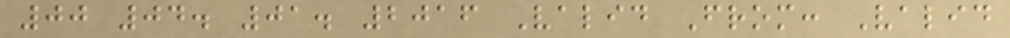00 04. 01. 2016 Valid From: Valid
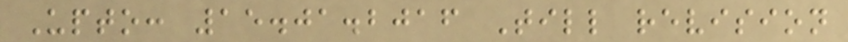Upto: 15.01.2016 Till revision
